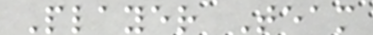Player Team
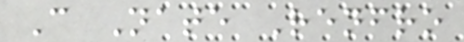C Nate Renfro
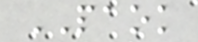PAOK
